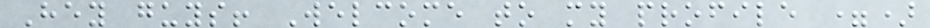Hey guys! Welcome to my profile =)
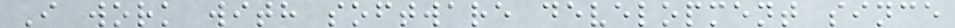I work with software development since
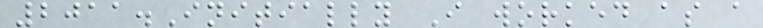2011.Initially I worked as a
